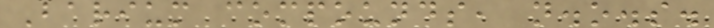Barium compounds, n.o.s.
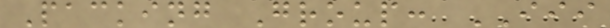Packing Group: III
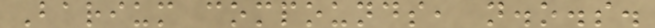Barium compounds, n.o.s.
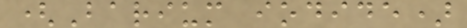(Barium iodide)
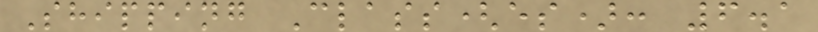Shipping Class(es): 6.1
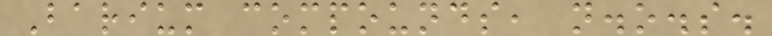Barium compounds, n.o.s.
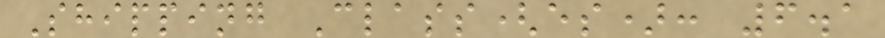Shipping Class(es): 6.1
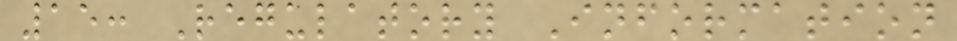15: Regulatory Information
